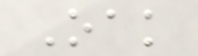Oak
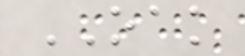OAK
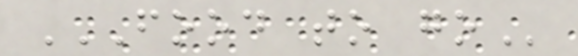FOOD TO GO
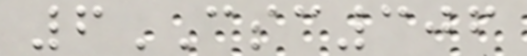6CSC306
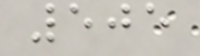505
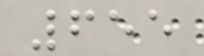655
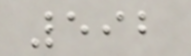592
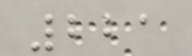221
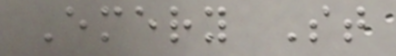Emery St
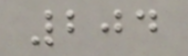204
